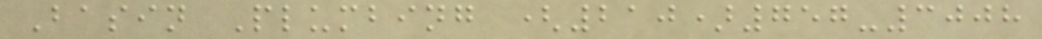Basin Plumbing (210)757-3008
